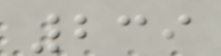239
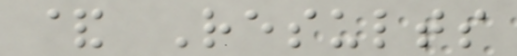& Results
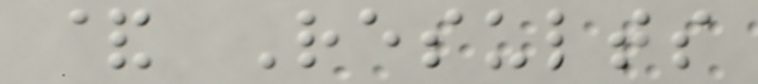& Results
